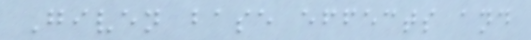Given base effects and
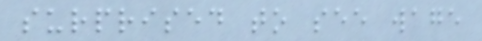surprised to see wage
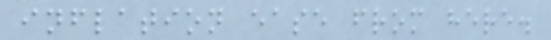inflation ease from here.
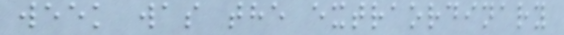week was the extraordinary
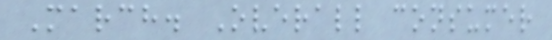March. Overall consumer
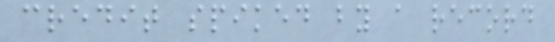credit spiked by a record
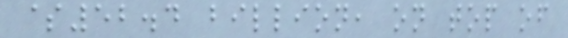$52.4 billion, on top of
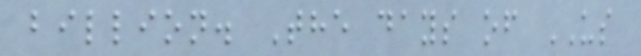billion. The days of US
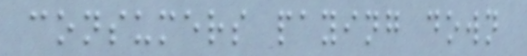consumers paying down
